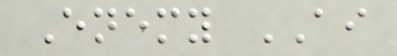Enemy AI
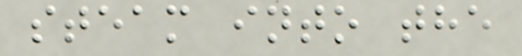steam into the
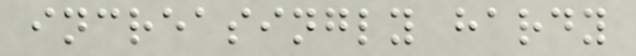increasingly hardy
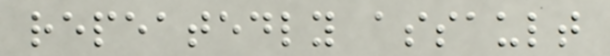repeatedly assault
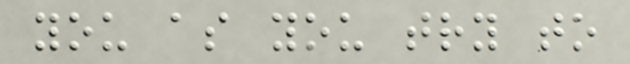you as you try to
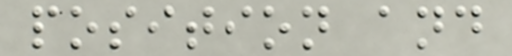position and
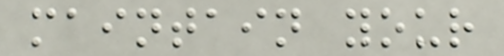maintain your
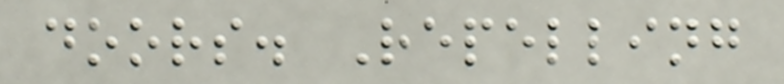doors. Repelling
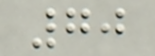70
